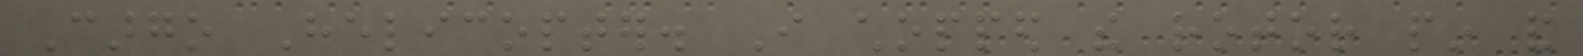Cargo Helicopter. I chopped the rotor pin and
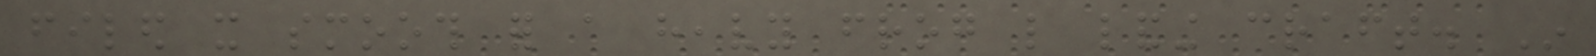filed it smooth for a heavy frog like landing craft. In
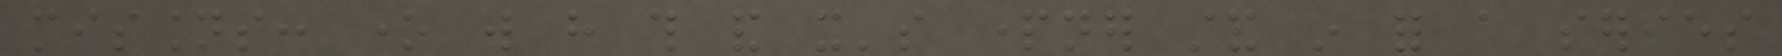missions: one will have this and it's partner stand in for a series
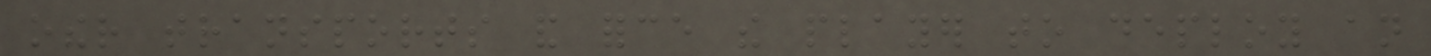other transports and force the player to deploy an
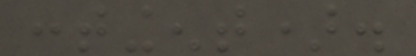contingent).
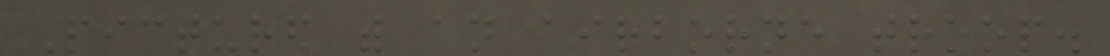Pictured with an airborne troop.
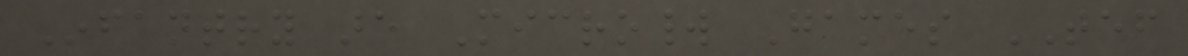Infantry are Microworld Games TEF
